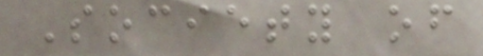Society of
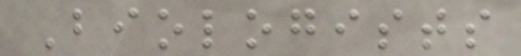Biologists
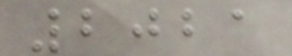2021
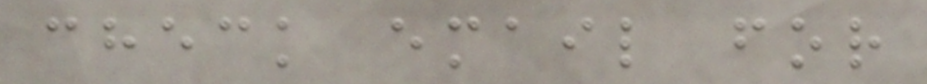check email for
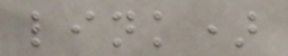link)
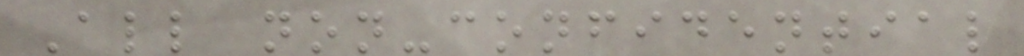All non-confidential
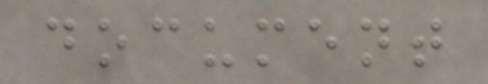document
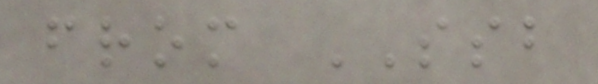from SSB
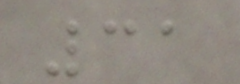31
